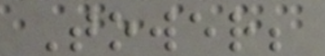Tower;
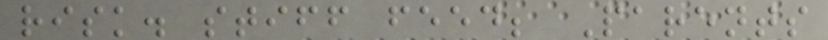risk. stiff feed; Parents
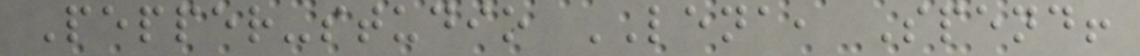Pepper-studio LENA, Spend!
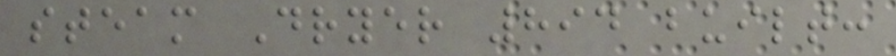steam Dryer 894 built:
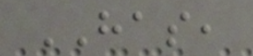HAS,
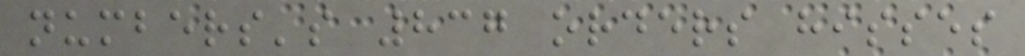numbers's 837 orders hisses
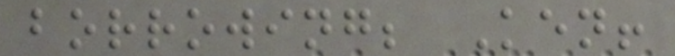borrowing; Ken!
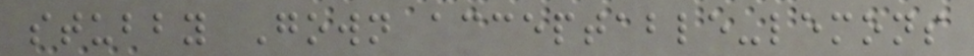stubby Gown acceptable-lemons
